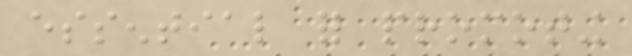essential for promoting
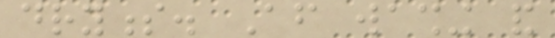dryness. After washing and
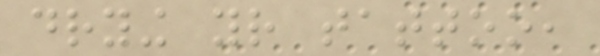drying your tattoo,
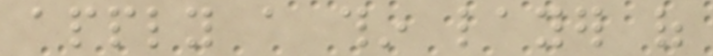apply a thin layer of
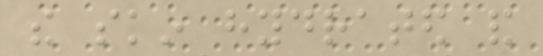the skin hydrated and
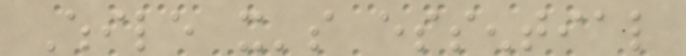While it's essential
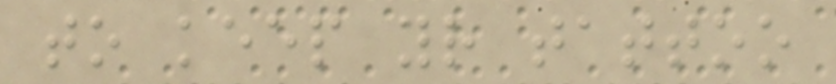to keep your tattoo
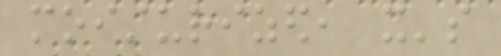moisturized, it's
